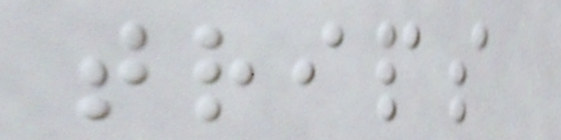trips
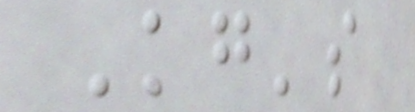Kg's
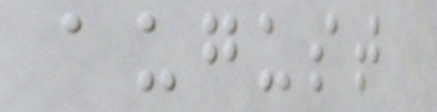august
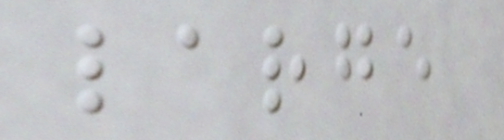large
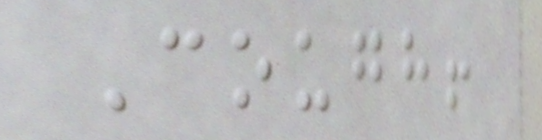Cough!
